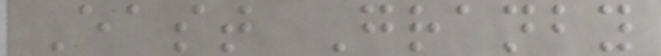East Granby
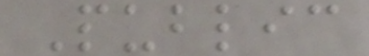Public
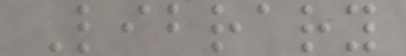Library
